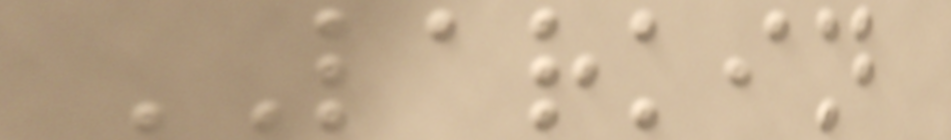LARKIN
